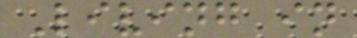Living in
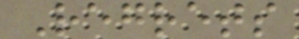Regrets
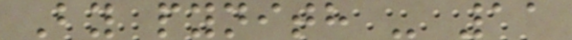By pynith - 11
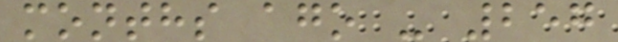months ago - 257
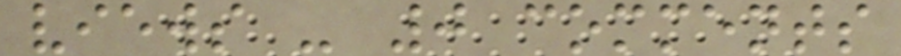views - 0 comments
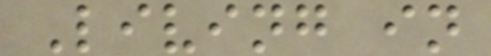Living in
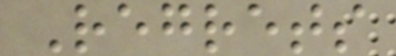Regrets
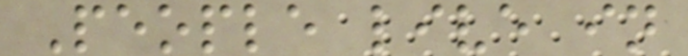People live in
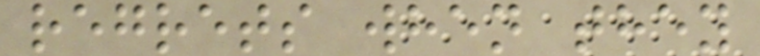regrets when they
